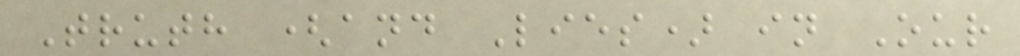Truth (and Lies) in Our
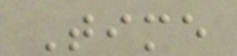Time
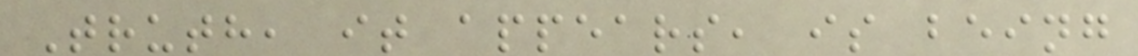Truth, it appears, is being
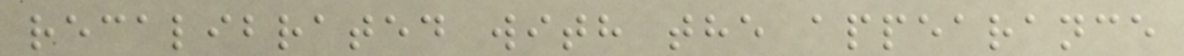recalibrated with the appearance
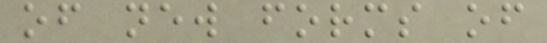of new forms of
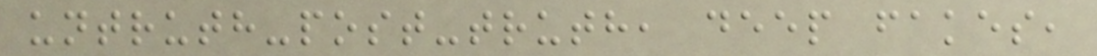untruth-post-truth, deep fakes,
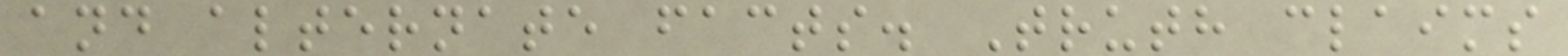and alternate facts. Truth claims
